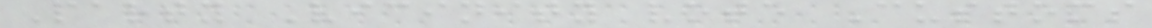Party Vicinity vote Customs
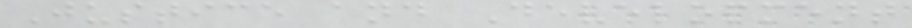Justice and Development
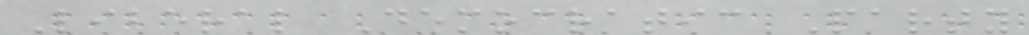Liberal Democratic Party
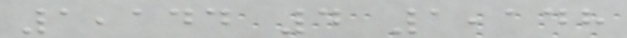1,144 4 1,148
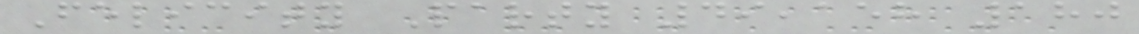Felicity Party 49,158 180
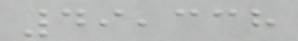49,338
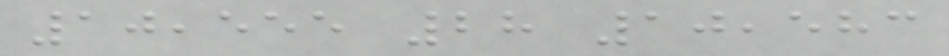10,555 28 10,583
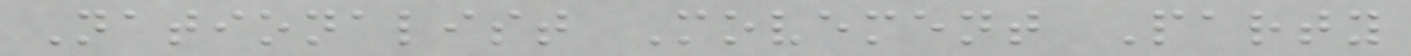Nationalist Movement Party
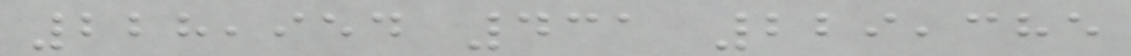228,954 431 229,385
